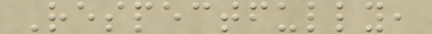Respectfully,
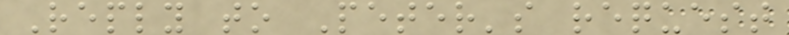Reply to Peter's request
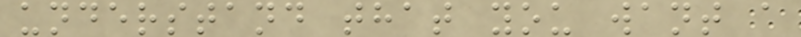understand that you want a
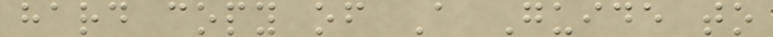hard copy of A Guide to
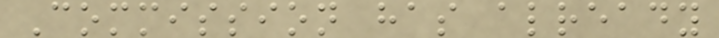Commission has already
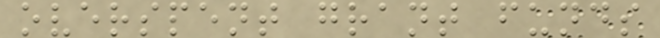overspent grant funds
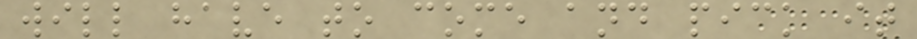will have to come and pick it
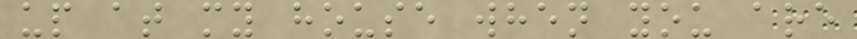up at my house when you are
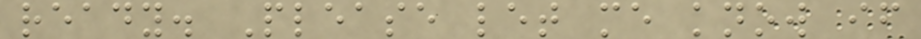ready. Please let me know if
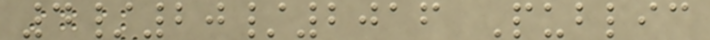4/20/2016 Public
